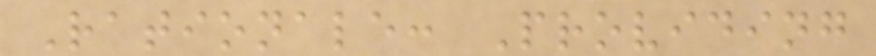Rationale: Providing
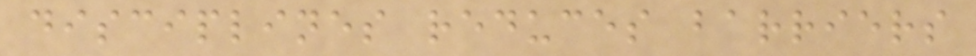disciplines reduces barriers
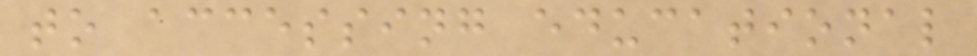to accessing educational
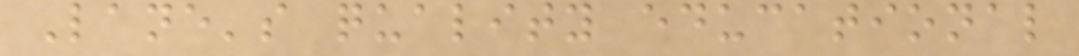Lane's quality educational
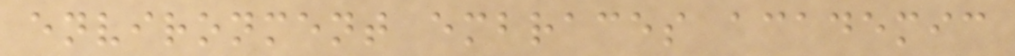environment embraces academic
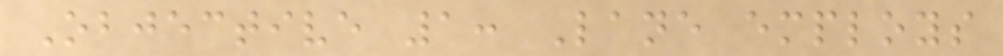Objective 1: Lane employs
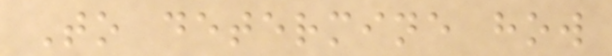To determine how
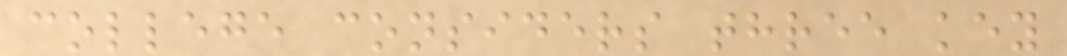college considers three key
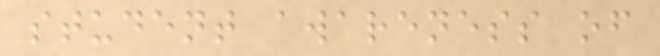student awareness of
